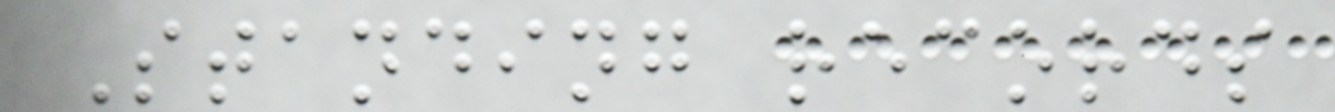Standing records
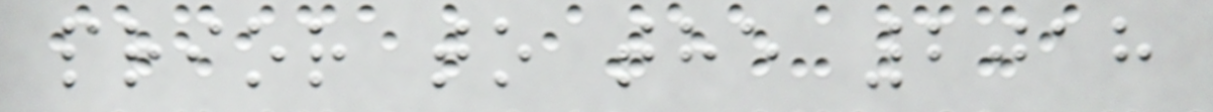prior to the 2018
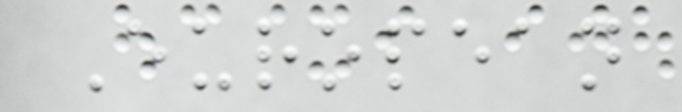European
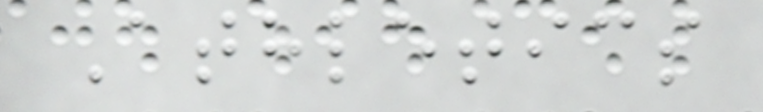Athletics
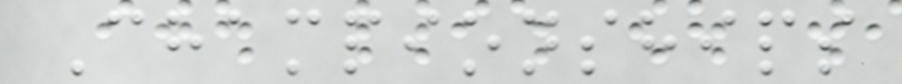Championships
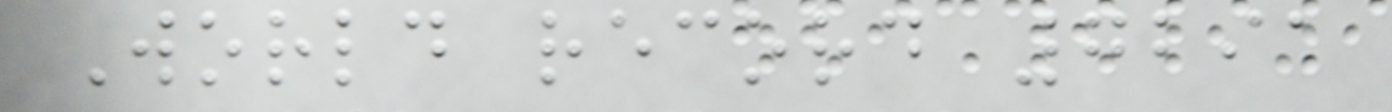World record 7291
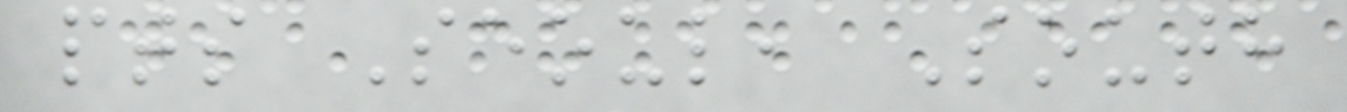pts Seoul, South
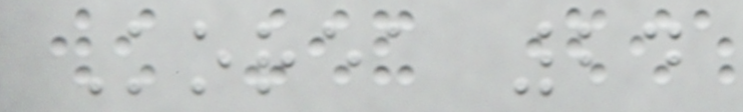Korea 24
